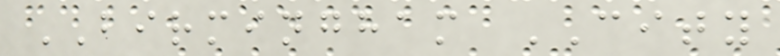BIRMINGHAM CITY
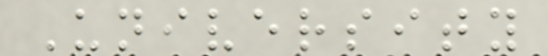University
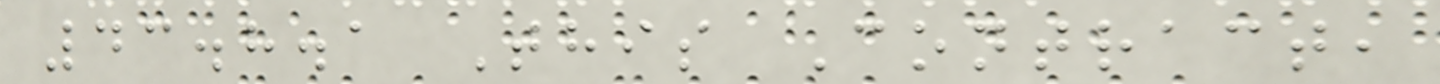43.8.1 This Contract,
